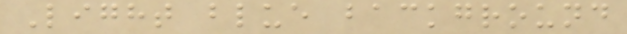Light blue background
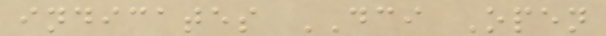indicates DCI Open
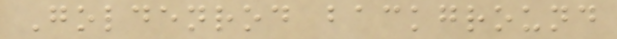Goldenrod background
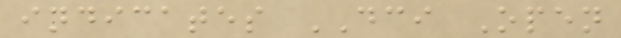indicates DCI Open
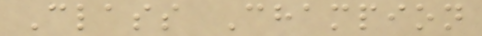Class Champion
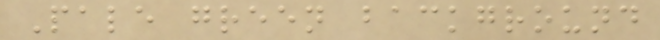Pale green background
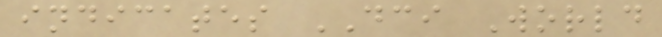indicates DCI World
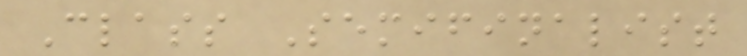Class Semifinalist
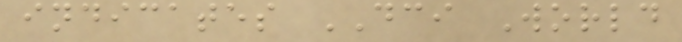indicates DCI World
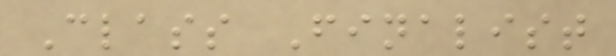Class Finalist
